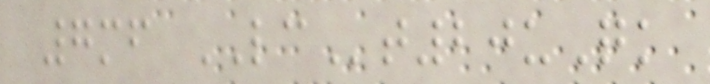7mf LCt20uQk
